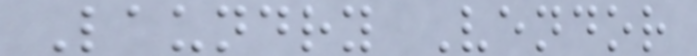Laundry Vendor
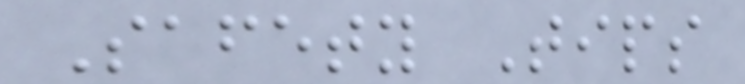Safety Tips
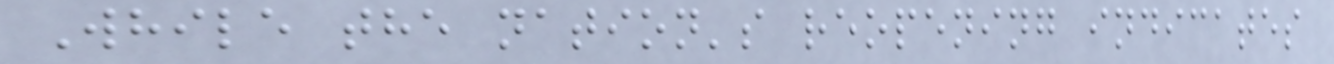While the nation's reopening indicates
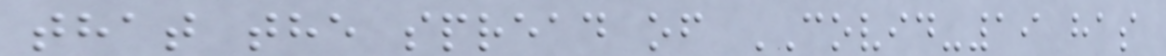that the spread of COVID-19 has
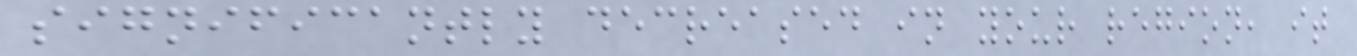significantly decreased in your region, it
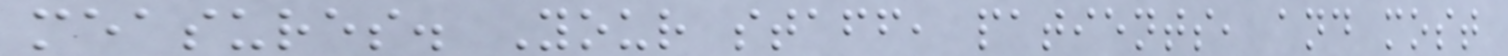measures. Your staff, patients, and most
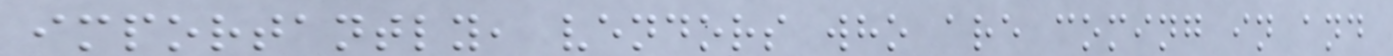importantly, vendors who are coming in and
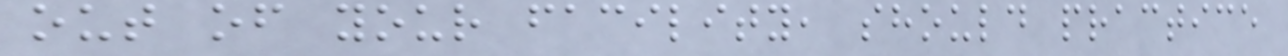out of your facility, should practice
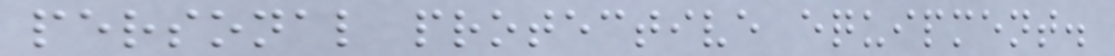personal protective equipment.
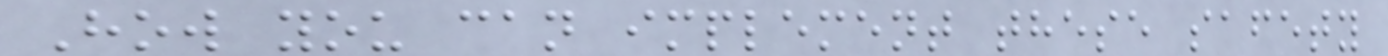How you can implement these safety
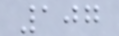107
